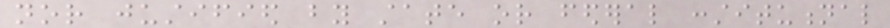nor justified by state or federal constitutional
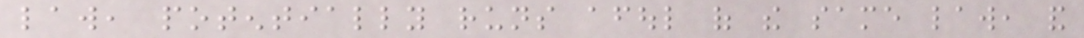law, potentially runs afoul of the same law, and
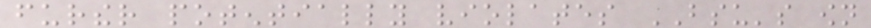further potentially violates BSU's own
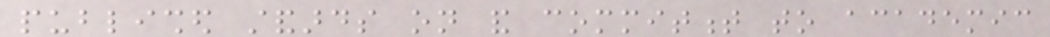published standards on and commitment to academic
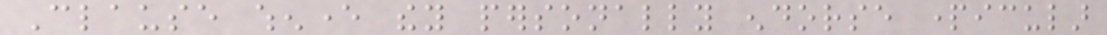Clause whenever they personally endorse particular
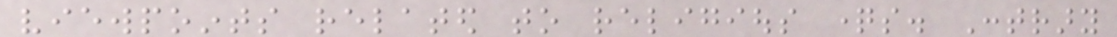viewpoints related to religious questions. Contrary
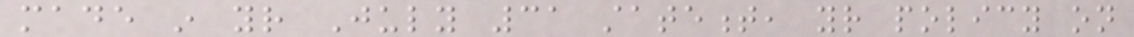made in your July 31 statement, your policy on
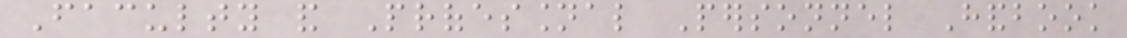Faculty and Professional Personnel Handbook
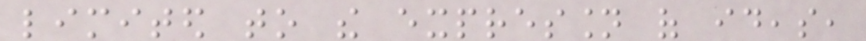limited to the expression of ideas,
